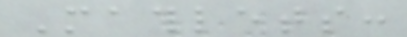Mathlets:
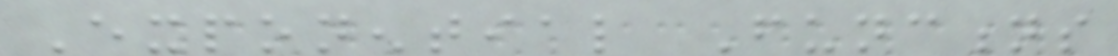Exponential Functions
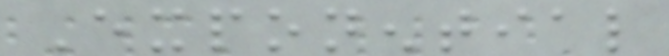Exponential
